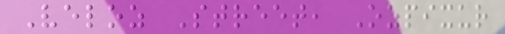Veloz Street, Ozpixur
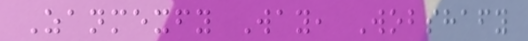Zanmexfy Way, Wobshafy
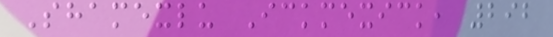Shamexlu Ickmexick, 292
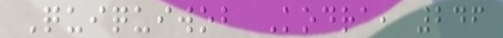Quiquiwob Kodra, 246
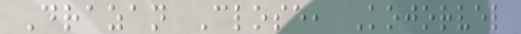Drazan Close, Kojorvel
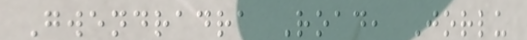Gwendradra Road, Jorlu
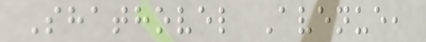Shathovel Avenue,
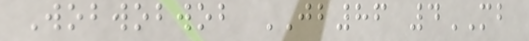Wobwobwob JB86 4MB
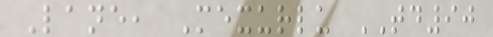Lane, Mexurlu TD90
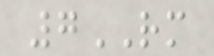7RM
